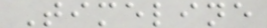Timeline
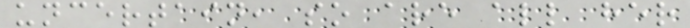uncertain, so are all her
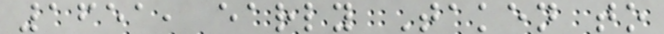1651, early Taken to
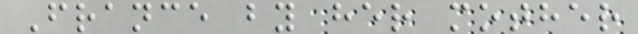France by her mother
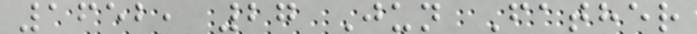1652, 27 Jun Father
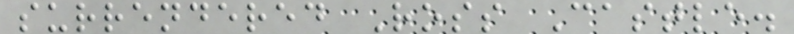surrendered Ross Castle.
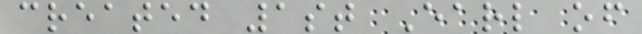created 1st Earl of
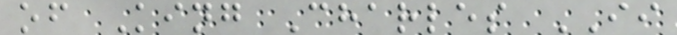of King Charles II
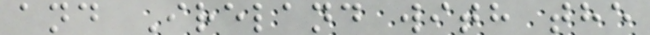and Ireland with the
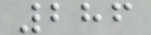286
